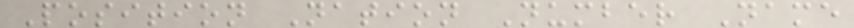Position Nation Number Name
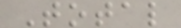Total
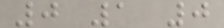0 1 0
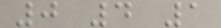0 4 1
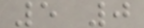5 0
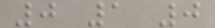0 1 0
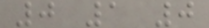0 1 0
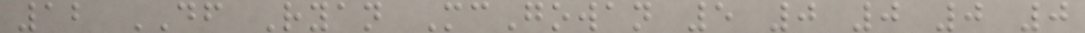12 DF Ryan McGowan 5 0 0 0 0
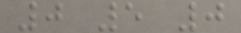0 5 0
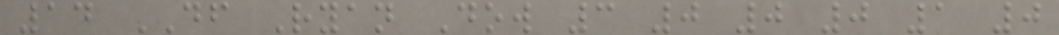14 DF Ryan Dow 3 0 0 0 1 0
